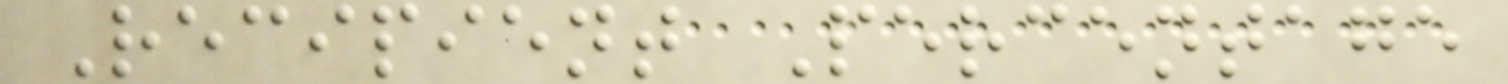Recipient Percentage
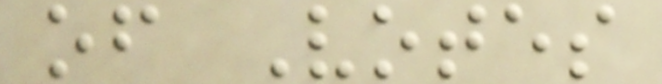of Votes
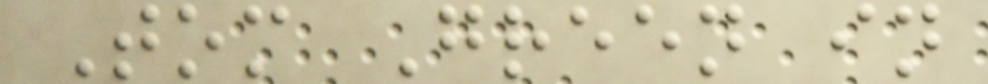Tom Green in
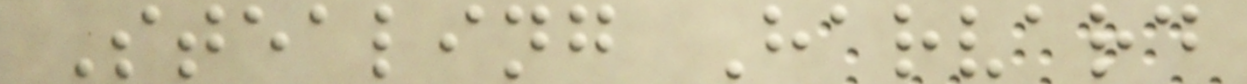Stealing Harvard
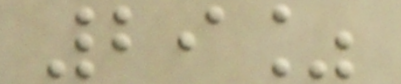29%
